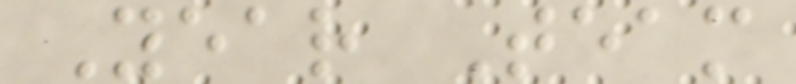Year Team
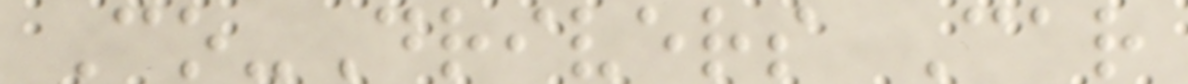Co-Drivers Car
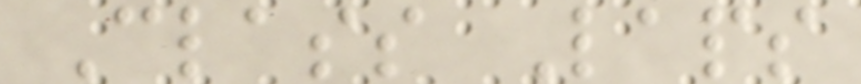Class Laps
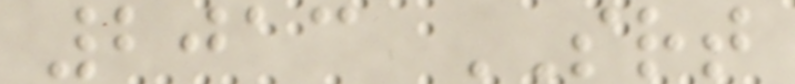2013 SRT
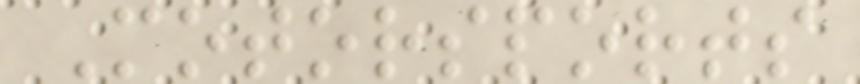Motorsports
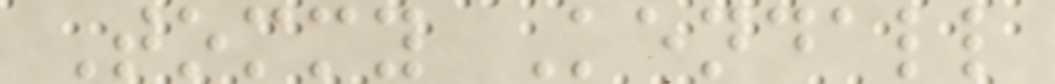Tommy Kendall
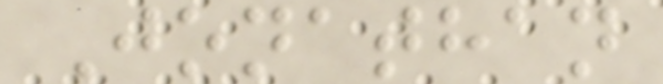Jonathan
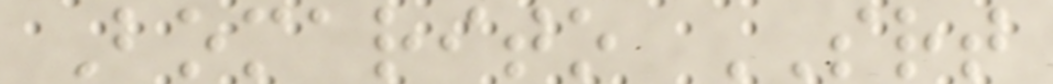Bomarito SRT
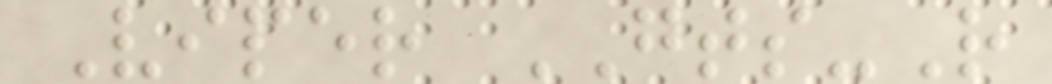Viper GTS-R
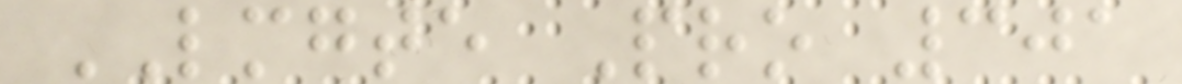LMGTE Pro 301
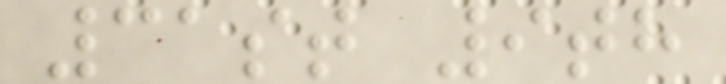31st 9th
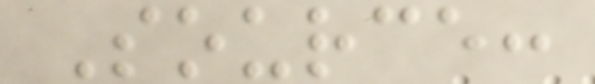Source:
